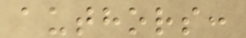authors:
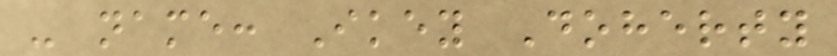- name: Ikey Doherty
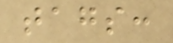tags:
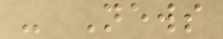- News
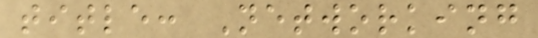title: Networking
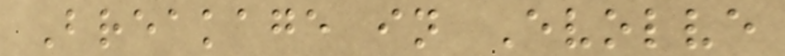Breakage in Evolve
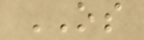OS
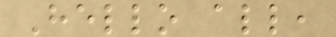Hello all,
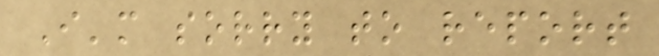I'm sorry to report
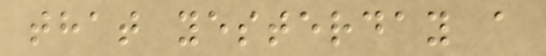that yesterday a
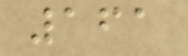161
